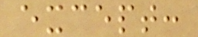except:
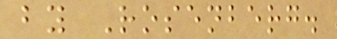by Rosenberg.
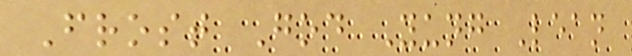Frost God Yung Lean
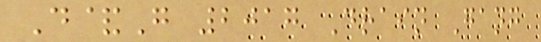D&G 2017 Drain Gang
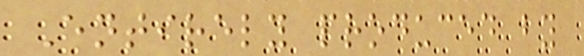Entirely produced by
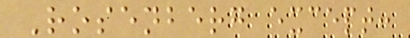Rosenberg except:
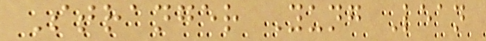Stranger Yung Lean
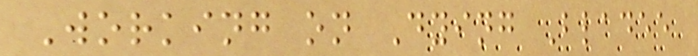Working on Dying Bladee
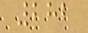282
